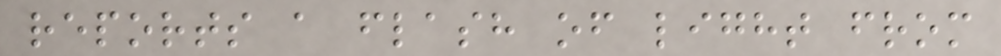reports a flash of light from
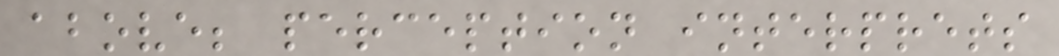above; perception interprets
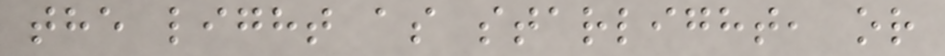the light as starlight, or
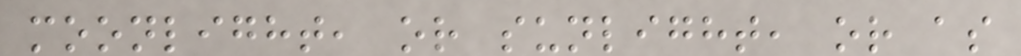moonlight, or sunlight, or as
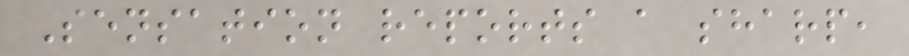Sensation reports a sharp,
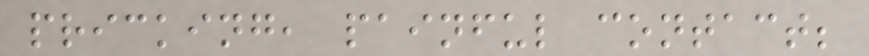pricking, painful contact;
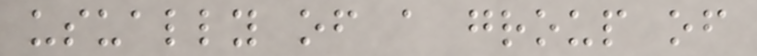usually of a group of
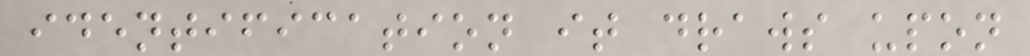identification it draws upon
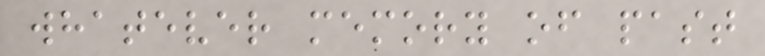whatever memory of past
